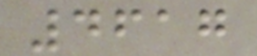4617
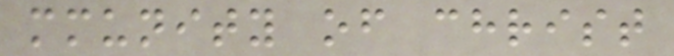mmunity of christ
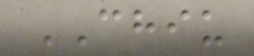CHIU
